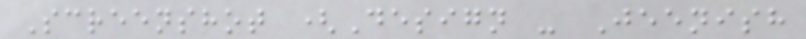Screenshot (Design - Jeenish
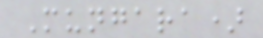Mungara)
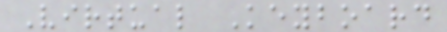Virtual Keyboard
